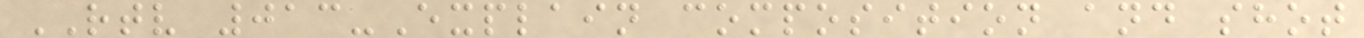RTV 013-Explain composition and shot
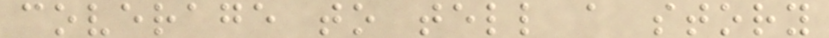coverage to tell a story
